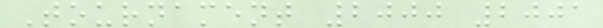Tournament 2000 2001
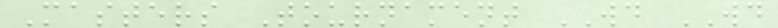Masters Tournament WD WD
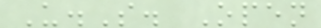U.S. Open
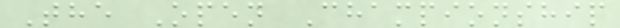The Open Championship
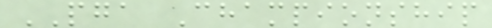PGA Championship
